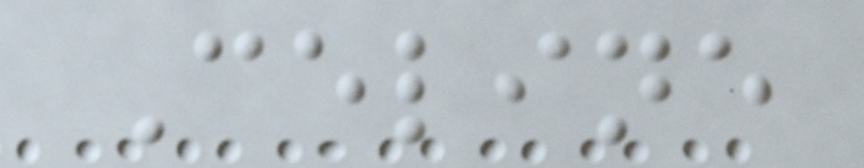Celine
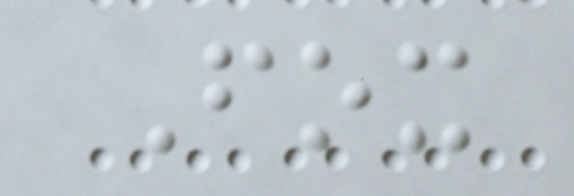Fox
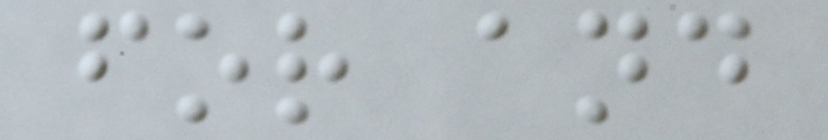for and
